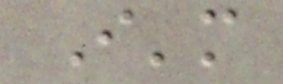I'm
